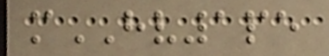mHV1pe
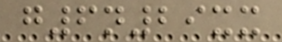g6n29xx
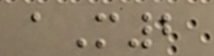aM2
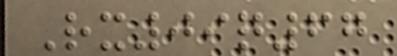Rx09q67
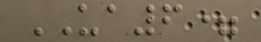UA6=
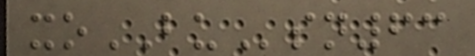xoBUsn63
